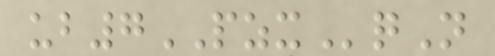ub7PZXqN
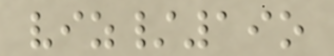viz/19o
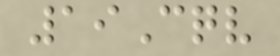19Cqv
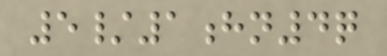5/1hn4q
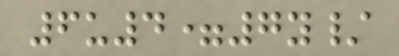6u4=7y/
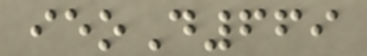ieoD669
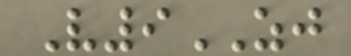V9ZJ
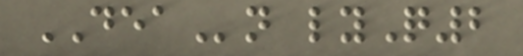DEAn lyQ2
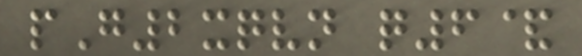pG2xqvn q6&
